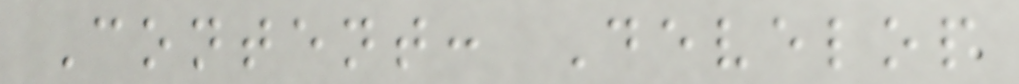Content: Develop
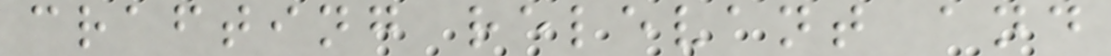crafting relevant and
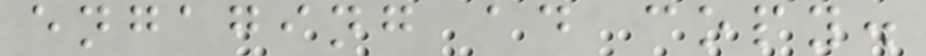engaging ad copy.
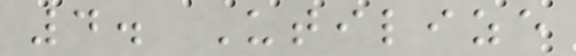4. Utilize
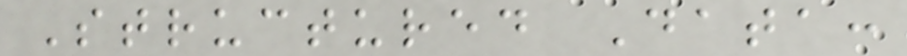Structured Data:
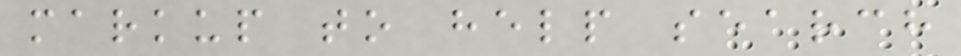markup to help search
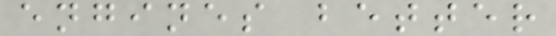engines better
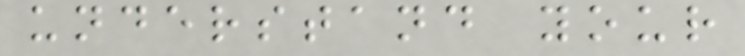understand your
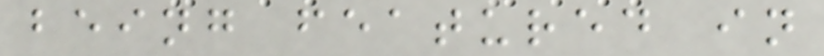being featured in
